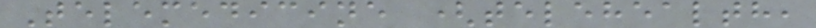Telemedicine (telehealth,
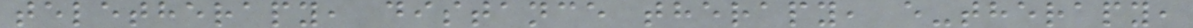teletherapy, distance therapy, e-therapy,
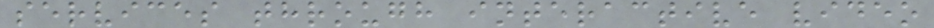services through interactive video
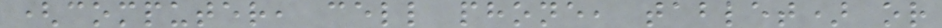(computer, cell phone, tablet) or
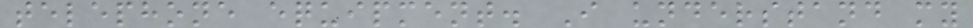telephone equipment. I understand my
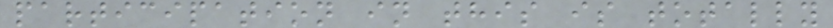participation in this is totally
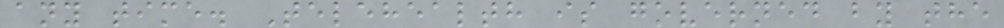any time. Telehealth is governed by the
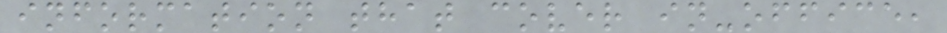information that cover in-office,
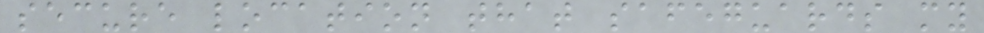secure location that safeguards my
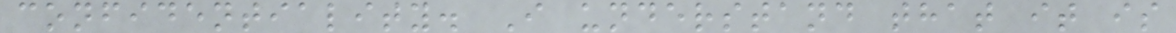confidentiality. I understand that it is
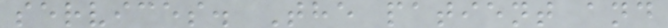services. The patient and
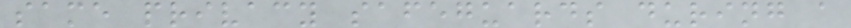same privacy safeguards during a
